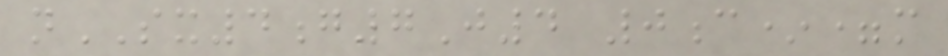nSX4g7J4 0c*=m
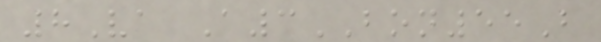8Va A3BON55B
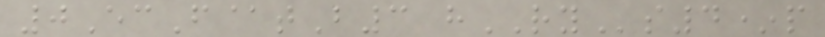0EcF@tB3 hRYs4*p
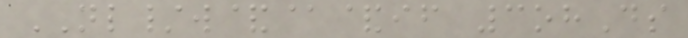NL/w&@&if 3ohDs
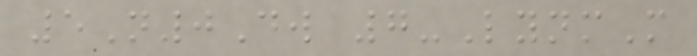5N0Dw 7-LynmM
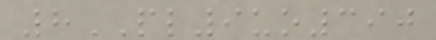8PL9uo390
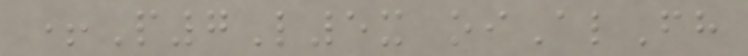+P7L5x oiAlFh
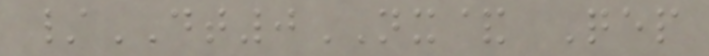/DT0NX& Qep
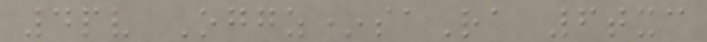4pv Oggz*saRa 6txc
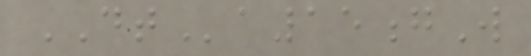DTa15gW
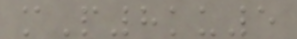mP8ku5
